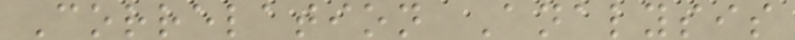Correlation Analysis
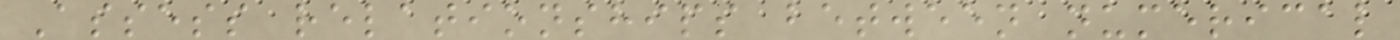Assess relationships between numerical
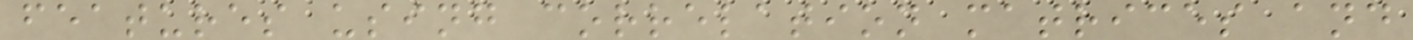features using correlation matrices and
